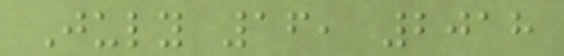July 16, 2018
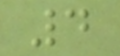4
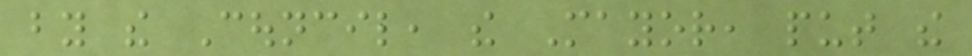by the Council, the Mayor, put the
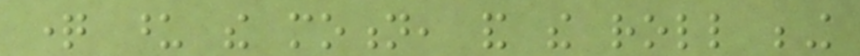question upon the motion, and the roll being
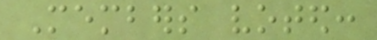Members voted:
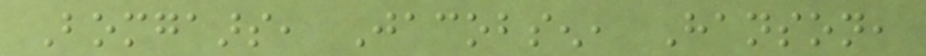Bomgaars, Jacobsen, Hanson,
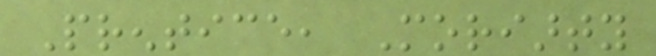Prentice, Moriarty
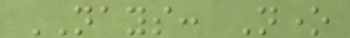NAYS: None
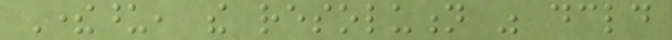Thereupon, the resolution was declared
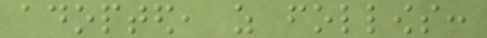adopted, as follows:
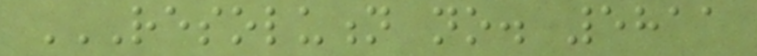RESOLUTION NO. 5811
